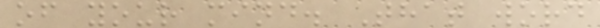of your mind. That word
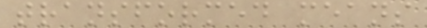transformed means
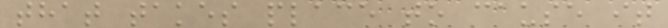that takes place to cause it
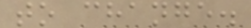to change.
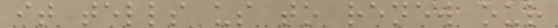it tells us to renew our
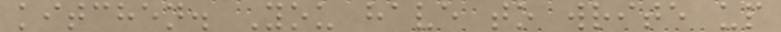kitchen. You have to write up
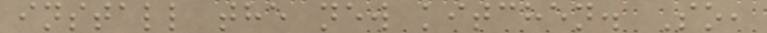install the new kitchen. So,
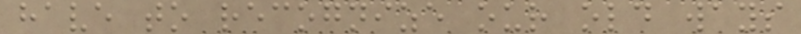have to recognize our old ways
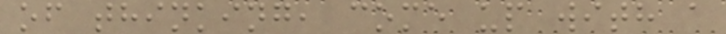of thinking, come up with a
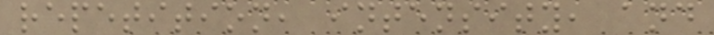repetition, intensity, and
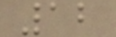12
